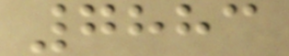7883
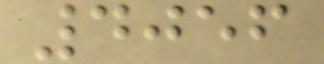4056
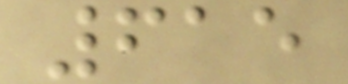615
